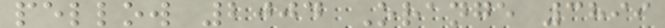pellow 2004 Orange 3899
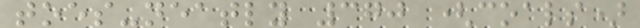toes-neatly 370 (coals)
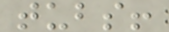tubs!
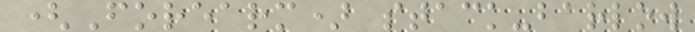(Forearm) stack-barlow
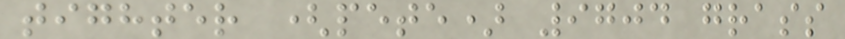tighter (pete) 9704 grass
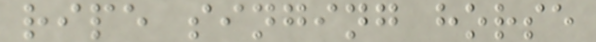ripe singing horse
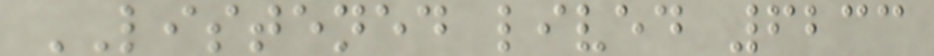LISTENED lived 6233
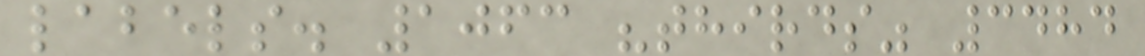labels. 1063 "thirds" 3484
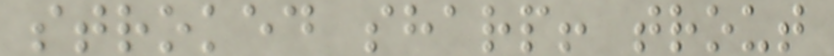stroked sharp! trout
